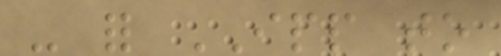- for IPP to
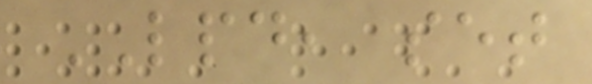LPD, set
